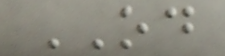OD
